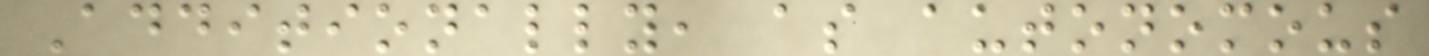Additionally, as autonomous
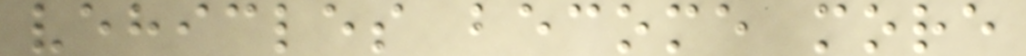vehicles become more
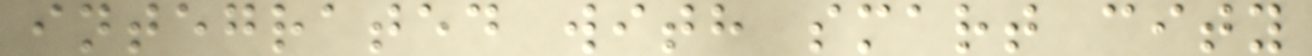integrated with smart city
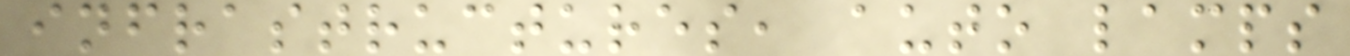infrastructures, auto lamps
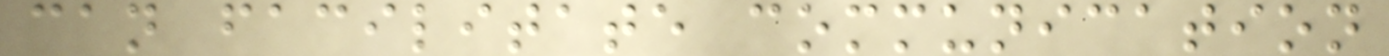can facilitate communication
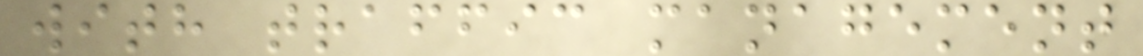with traffic management
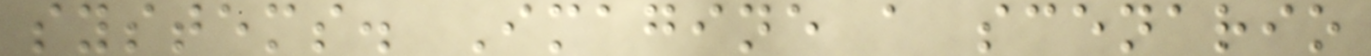systems. Imagine a scenario
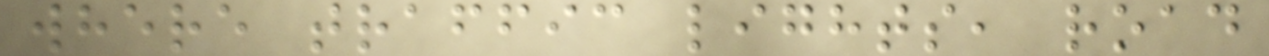where traffic lights, road
